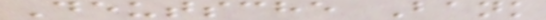Deutsche Bank
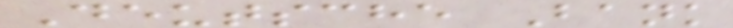Deutsche Bank
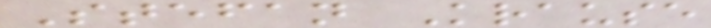Stefan Krause
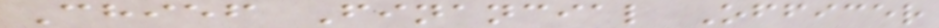Chief Financial Officer
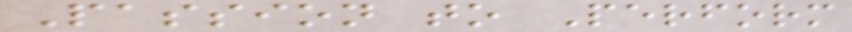Passion to Perform
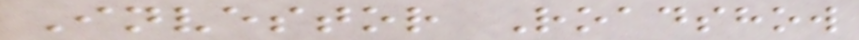Investor Roadshow
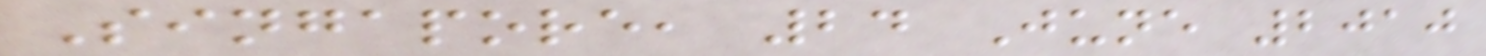Singapore, 24 June 2010
